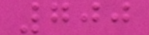700
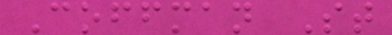Coffman St
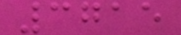3715
